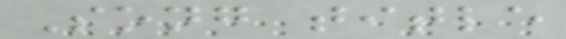Song title
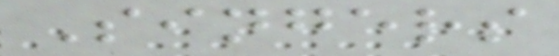Singers
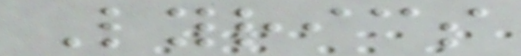Lyrics
